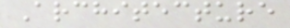Architecture
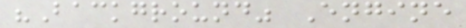"Background" Engine
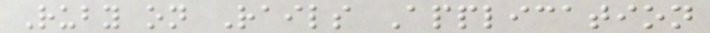Ruby on Rails Application
